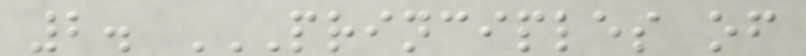2. PRINCIPLES OF
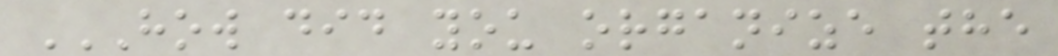HOW DID YOU ORGANIZE THE
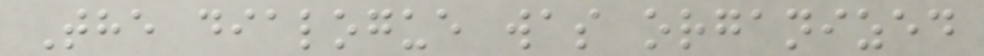The dialogue was organized
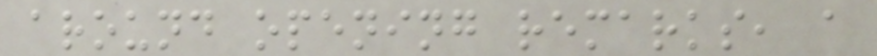around opening remarks, a
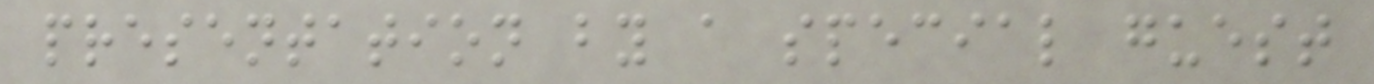presentation by a special guest
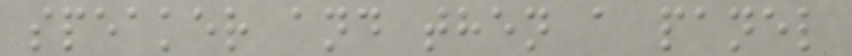speaker and then a panel
